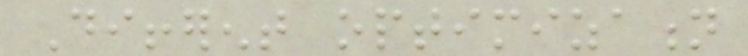Different optimization
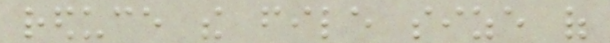reduce the file size of
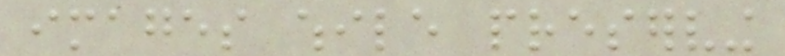images while preserving
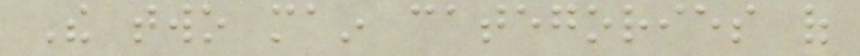The two main categories of
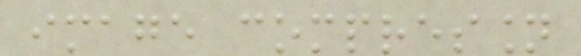image compression
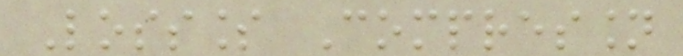Lossless Compression
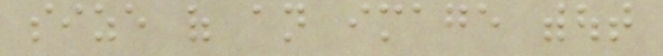size of an image without
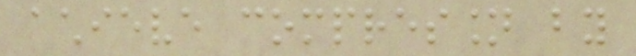achieve compression by
